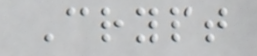Crypt
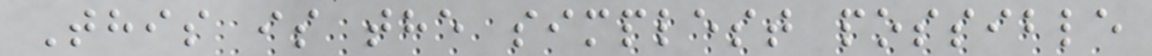This is the simplest possible
